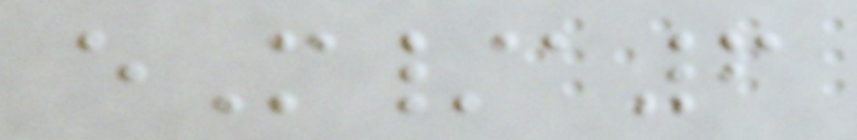eM/a6
